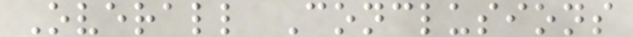Overall Conclusions
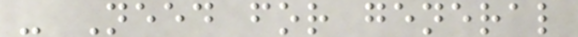- Need for general
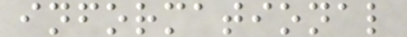informational
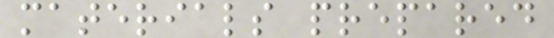materials prepared
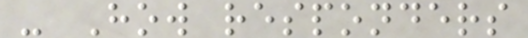- How responders
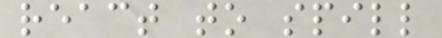react to spill
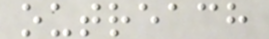outreach
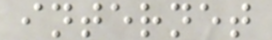internet
